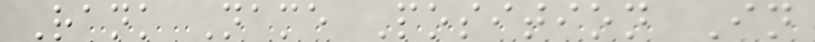Rank Name Position In
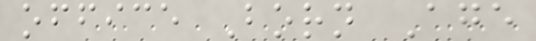office Born Age
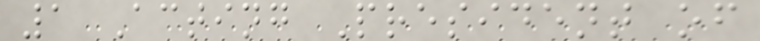1 Acting President of
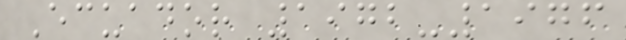Ecuador 1972-1976
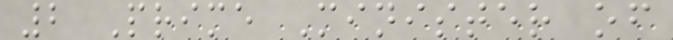2 Prime Minister of
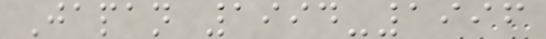Japan 1994-1996
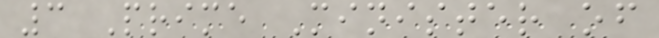3 Prime Minister of
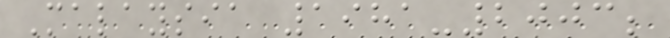Malaysia 1981-2003;
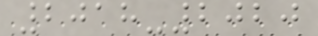2018-2020
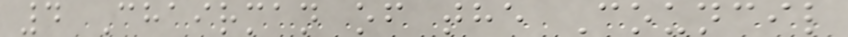4 Chairman of the Council
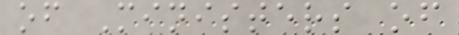of Ministers of
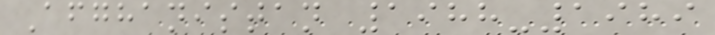Afghanistan 1988-1989
